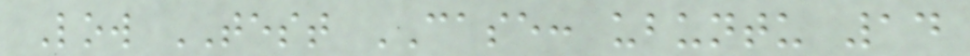Low TEST CASE: ubuntu 14
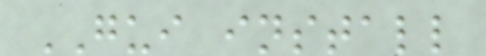GUI install
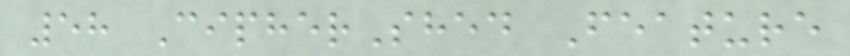58 CipherShed Feature
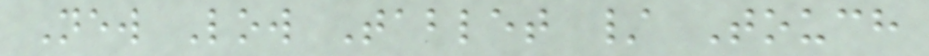New Low Tablet / Touch
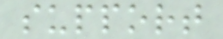support
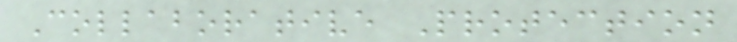Collaborative Protection
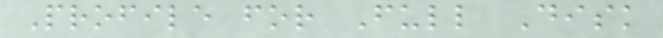Profile for Full Disk
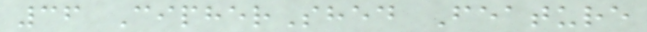36 CipherShed Feature
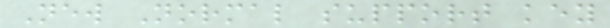New Normal support key
